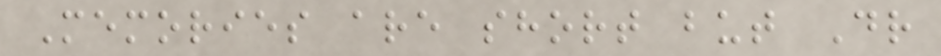Memories are short but Dr
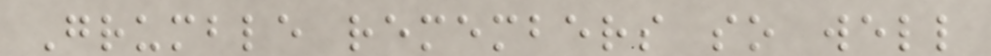Grumble remembers so well
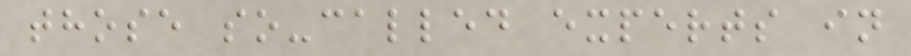those so-called experts in
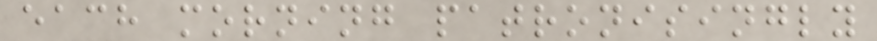each morning patronisingly
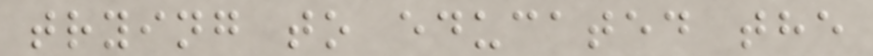trying to educated the
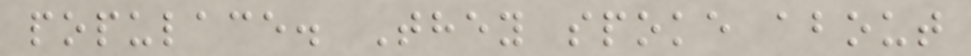populace. They spoke about
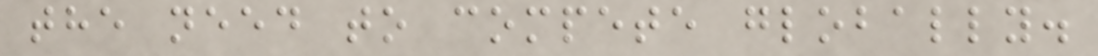the need to compete globally.
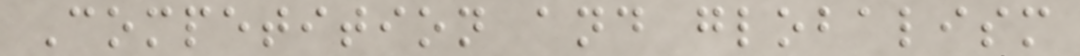Competition and globalism
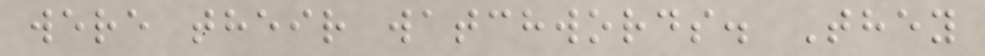were their watchwords. They
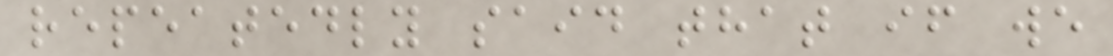repeatedly said that if we
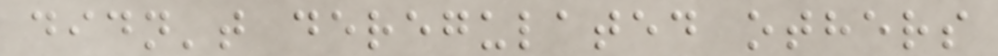didn't deregulated others
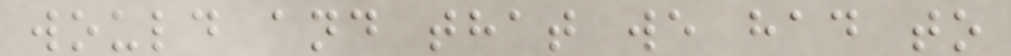would and that we had to
